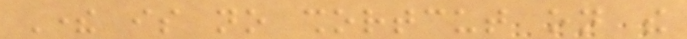There is no shortcut on the
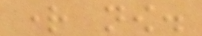right now.
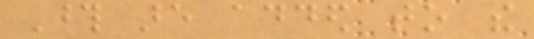Those are added to the
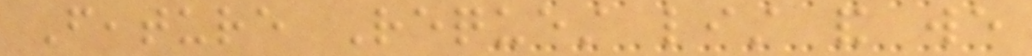Feature Request list and we
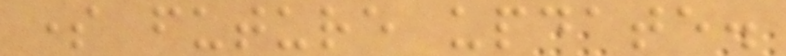some future update.
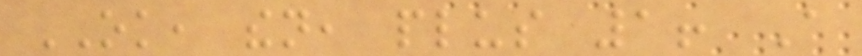OK, then, plus 1! A
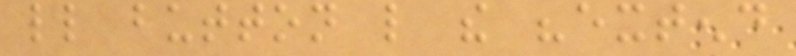little button like the "extend
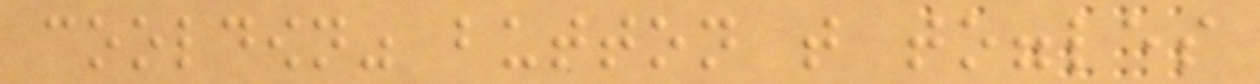cooldown" button that toggles
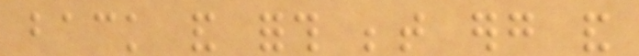back and forth between erg and
